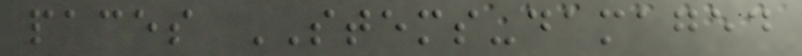paces STEMS-damaged
